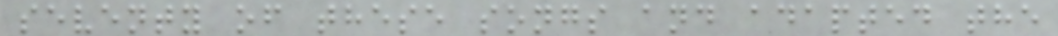seventy of these songs and adapted the
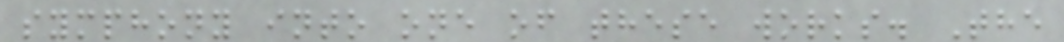symphony into one of these works. The
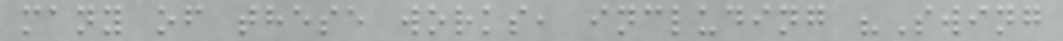many of these works, including "Swing
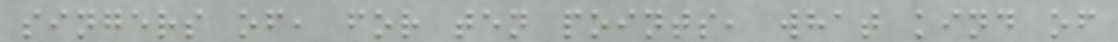singers of, for ten points, what kind of
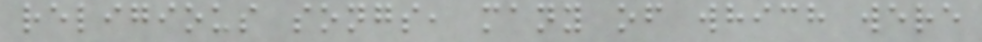religious songs, many of which were
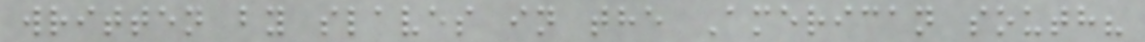written by slaves in the American south?
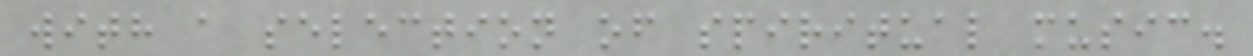with a selection of spiritual music.
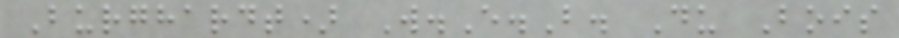Burghardt) W.E.B. Du Bois
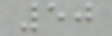50
